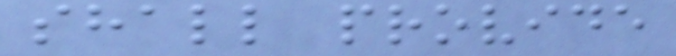shall provide
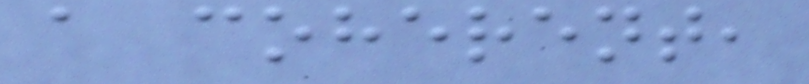a coherent,
